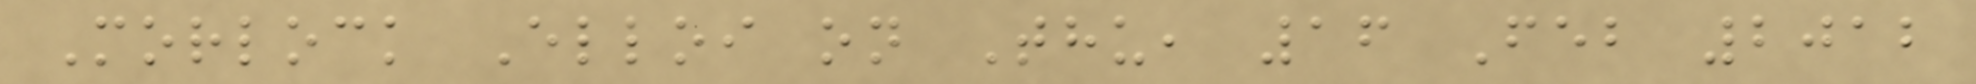Morlock Elloi on Thu, 16 Feb 2012
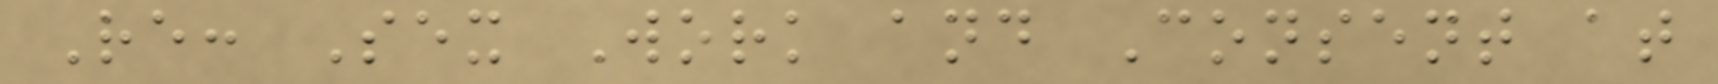Re: Sex Work and Consent at
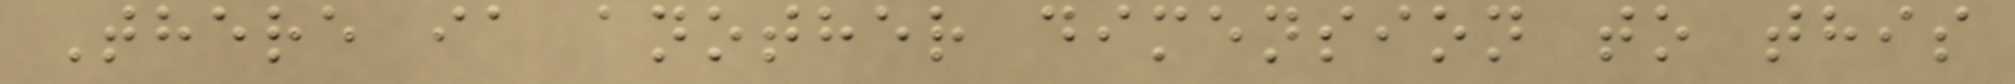There ia another dimension to this
